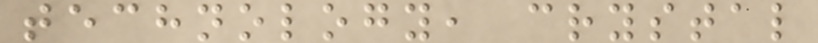technology, crystal
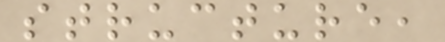structure,
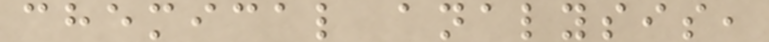chemical analysis,
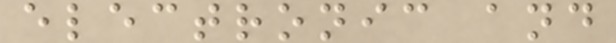electronic and
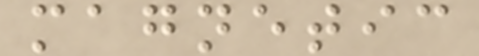magnetic
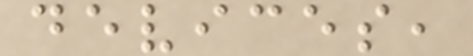devices,
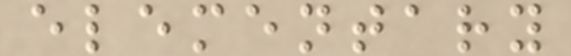elementary
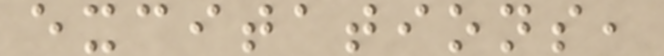excitations,
